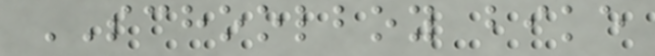SCHOOLBOY bike
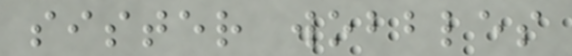sister wobbles
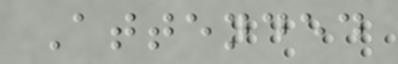Attended
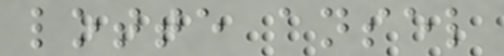lotte ansel
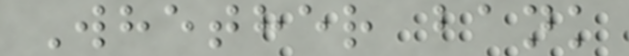Whether bank
